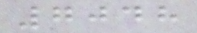7048
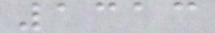1313
